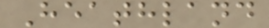Heathland
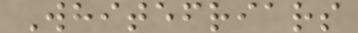Whitefriars
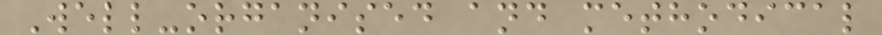Well-organised and methodical
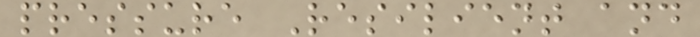pressure Resilient and
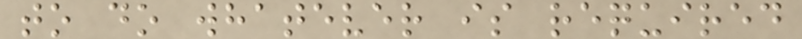to do whatever is required
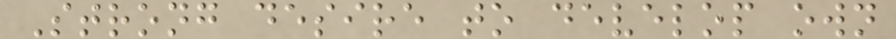Strong desire to develop own
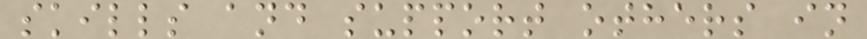skills and support others in
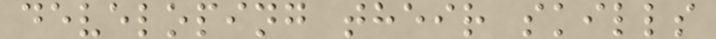developing their skills
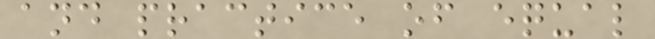and practice of equal
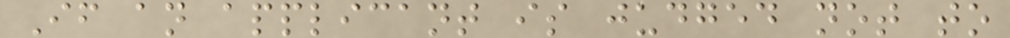If an applicant is judged not to
